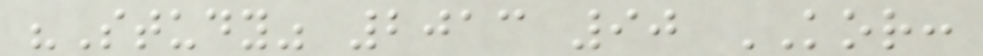"Study" 2013 90 KOR:
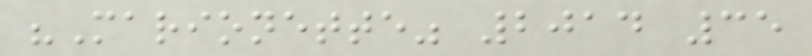"Marionette" 2014 35
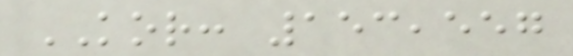KOR: 153,557
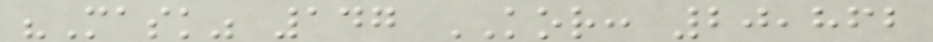"Mask" 147 KOR: 20,862
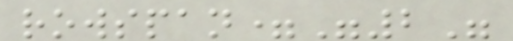rowspan="2"
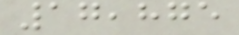17,875
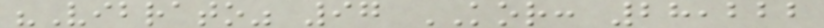"Vibrato" 97 KOR: 28,222
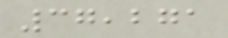37,271
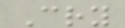Cry
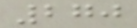270
